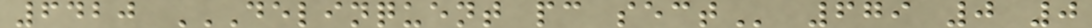6420 DELINQUENT PC SECT 679 0 0
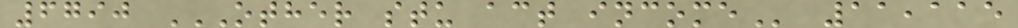6790 OTHER STU ACT INCOME 11,115
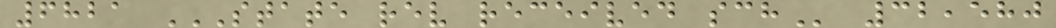6821 STATE REV RECEIVED SCH 32,580
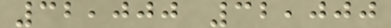32,000 32,000
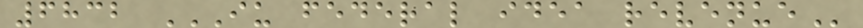6832 IU FEDERAL IDEA REVENUE
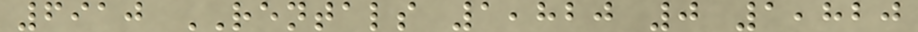6910 RENTALS 1,820 0 1,820
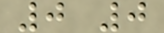0 0
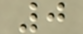0
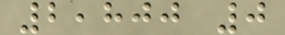2,800 0
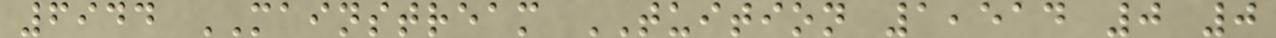6944 MAINSTREAM TUITION 1,514 0 0
